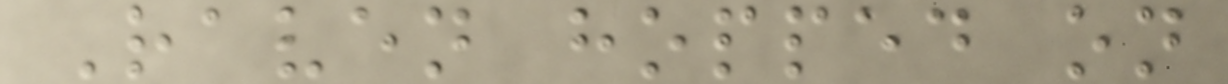Raven hopped on
